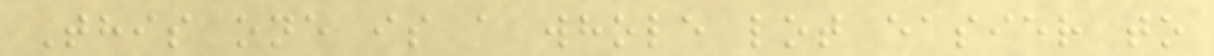This one is a whole lot easier to
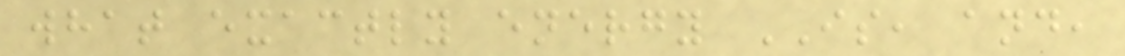what exactly energy IS, and,
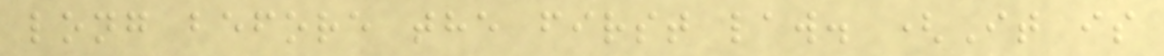long before the first law. (It is
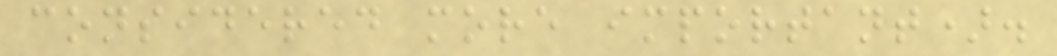considered more important).
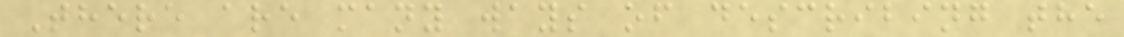There are many ways of describing the
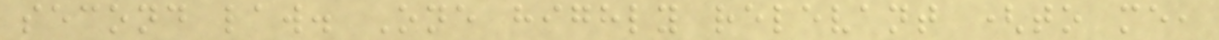second law. One highly relevant (to me,
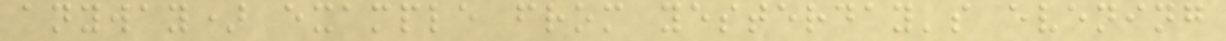anyway) example from yesterday's evening
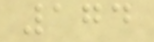174
